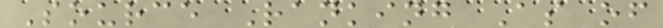Source Ranking As of
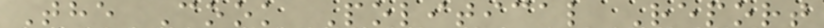The Cook Political Report
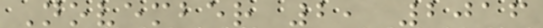November 2, 2016
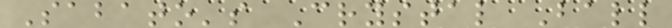Sabato's Crystal Ball
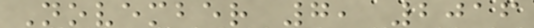November 7, 2016
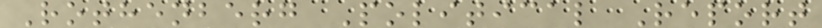Rothenberg Political Report
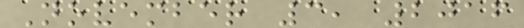November 3, 2016
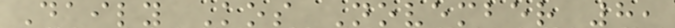Daily Kos November 8,
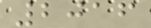2016
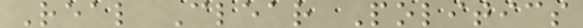Real Clear Politics
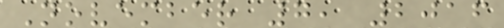November 7, 2016
